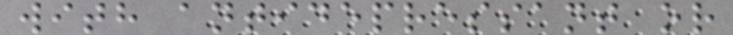with antidepressant or
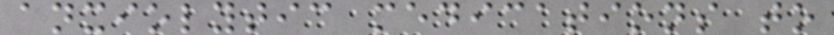anxiolytic medications to
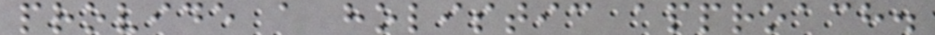provide a holistic approach.
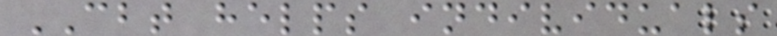CBT helps individuals
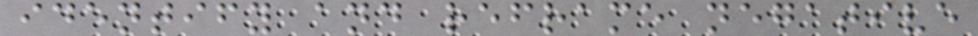identify and reframe negative
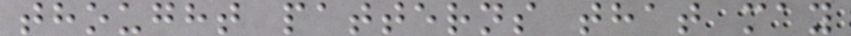thought patterns that may
